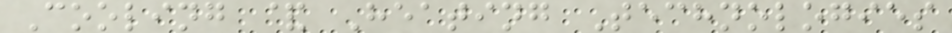Cooling & Heating Technologies
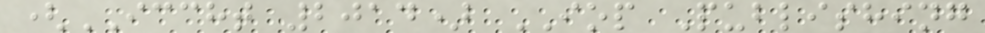(ICCHT 2014) IOP Publishing
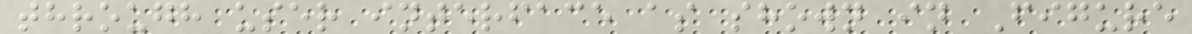through user interface as shown in Figure
